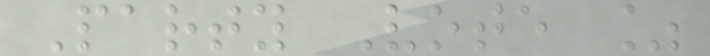Party Vote %
